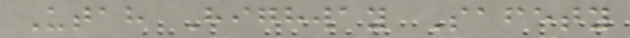Utah Highway Safety
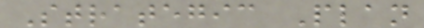Strategic Plan
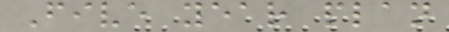Five year plan
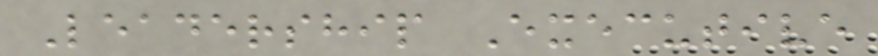Leadership Executive
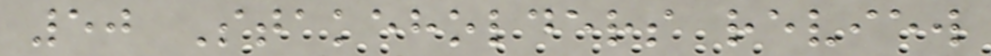50 Stakeholders review
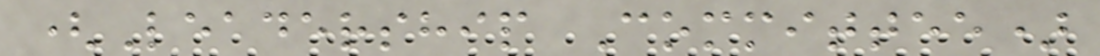(Leadership Committee)
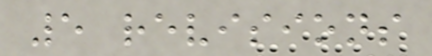5 revisions
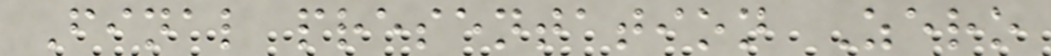Final presentation Zero
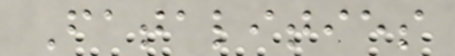Fatalities
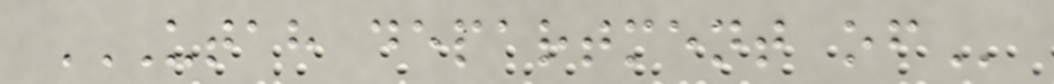UTAH DEPARTMENT OF
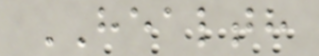HEALTH
